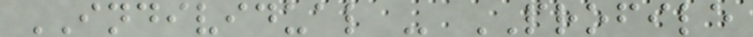INDIVIDUAL - PROFILE
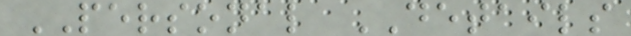PERSONAL DETAILS
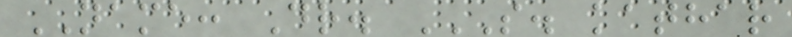NAME: Dr. S. KATHAR
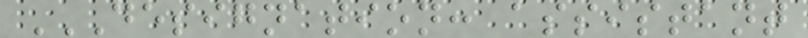DESIGNATION: ASSISTANT
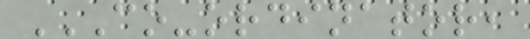CO-ORDINATOR,
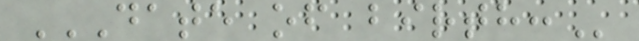DATE OF BIRTH:
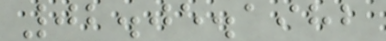02.05.1982
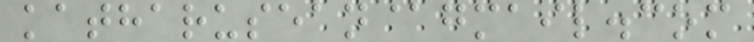katharusean@gmail.com
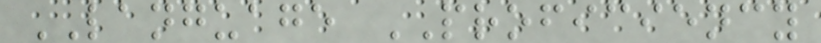LANGUAGE PROFICIENCY
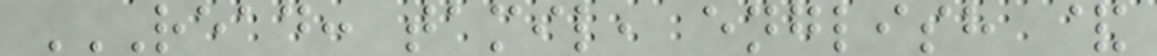READ: TAMIL, ENGLISH &
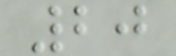20
